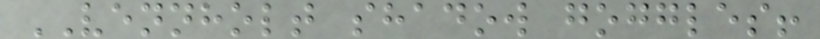VENNHOLT shadow goggles!
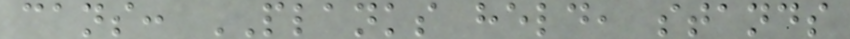cans: PLANKS held, stands
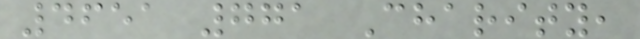4651 771 Charity,
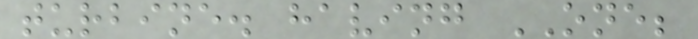turbine. having ONE;
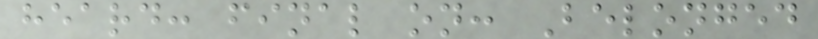heard: final on: Belonged
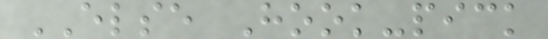ELSE Hook-pick
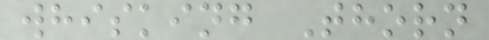whisking Thorn
